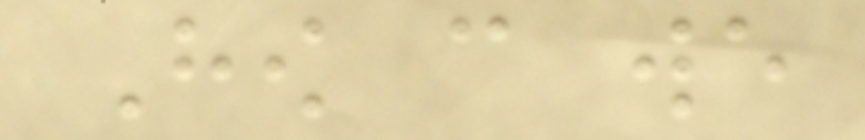How can we
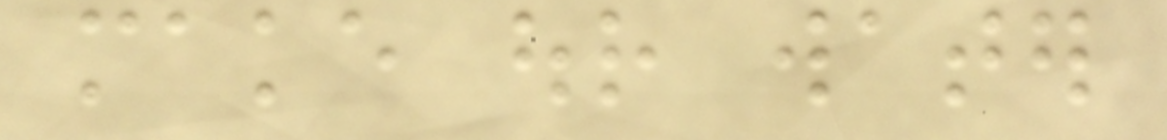make our water
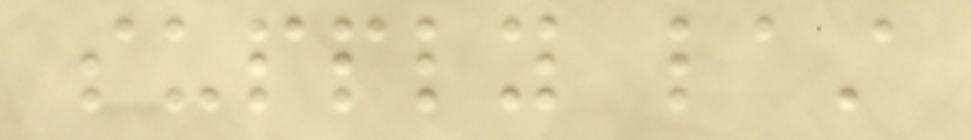supply last
